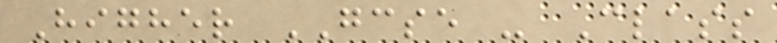Higher GCSE - Class
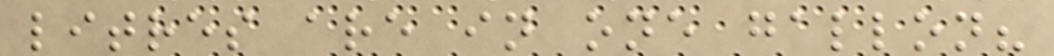litres are in one gallon?
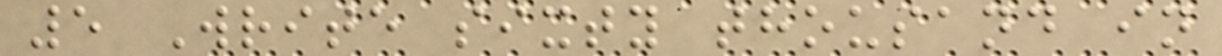5 Write sixty thousand in
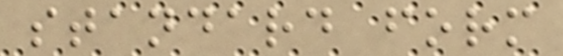standard form
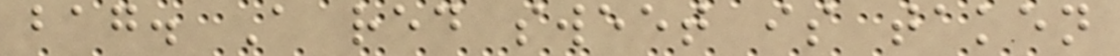bag. A red sweet is taken
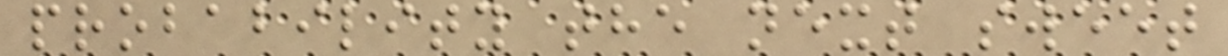probability the next sweet
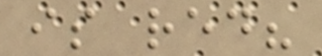is red?
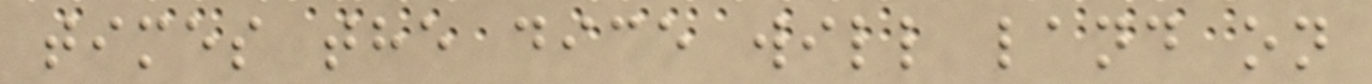times the dice will land on
